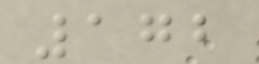172
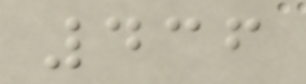436
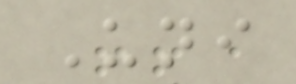Uni
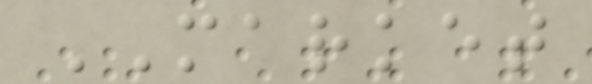MARKET
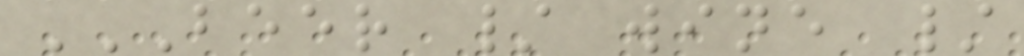BEER / WINE /
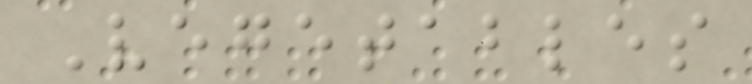Vegetables
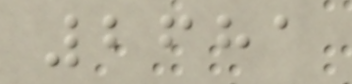2681
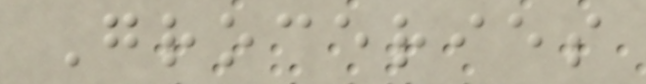Groceries
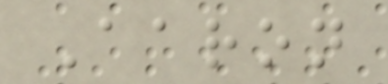Aaron
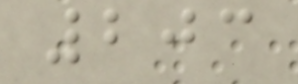203
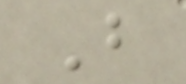B
